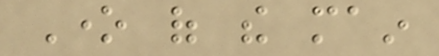One of the main
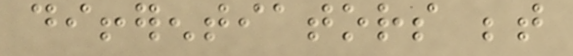differentiators between
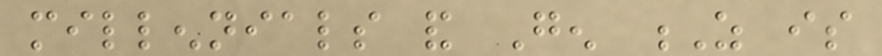millennials and Gen Z is
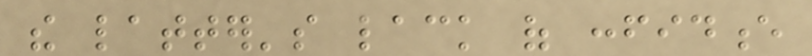the latter's lack of confidence
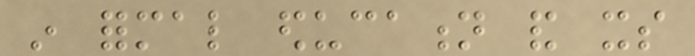in formal education and its
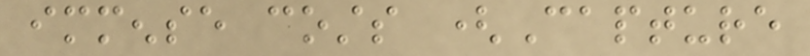immense costs (Capture
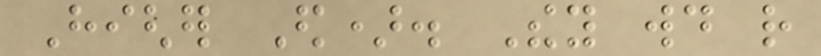Higher Ed). They would rather
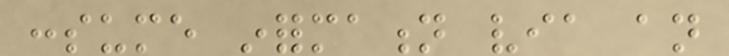consume information via an
